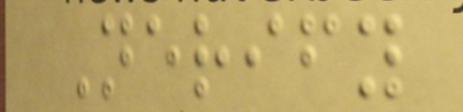Nerify
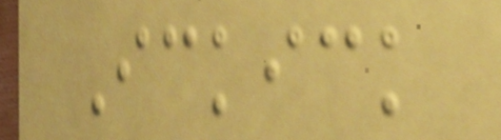Ickick
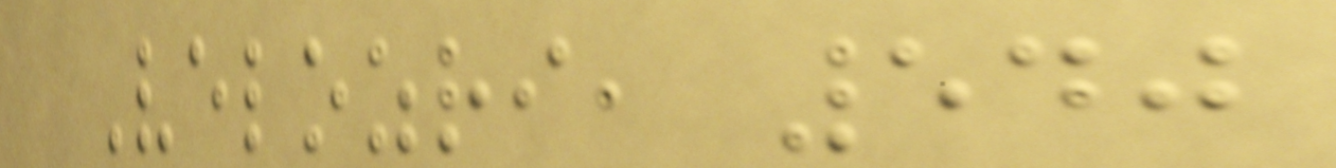Velozri, 540
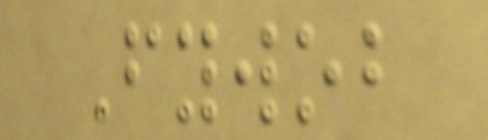Fywob
